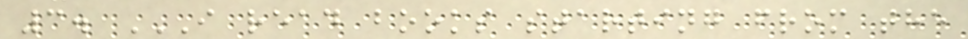3. I READ BOOKS STARTING FROM THE
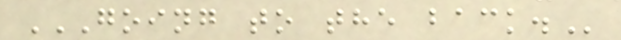GOING TO THE BACK.
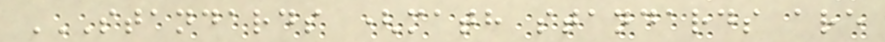STANDARDS (MATH STANDARDS ARE
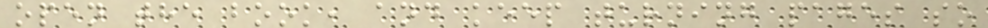open the book, and keep turning pages so
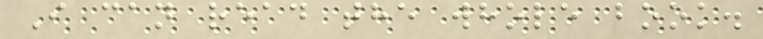I can read the whole book.
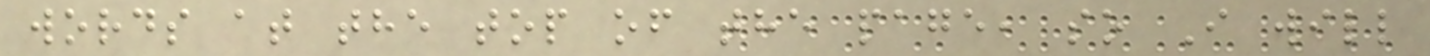words at the top of the page, so I will
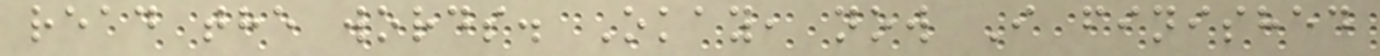read the words. Okay, now I finished
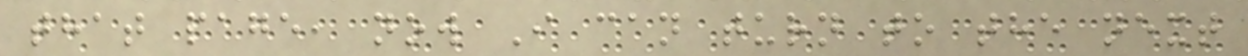that page, now I can turn to the next
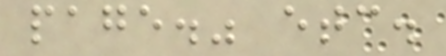page." etc.
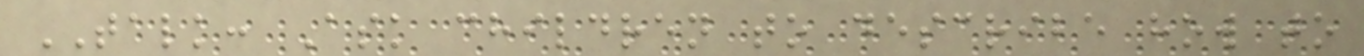TALK: Ask children to describe how to
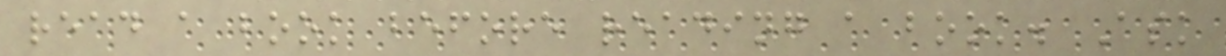read a book before reading a book. Ask
